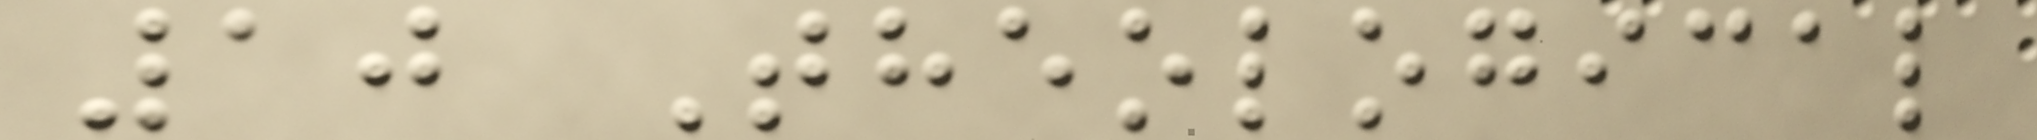10 Theological
